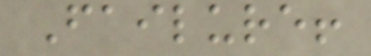Failure!
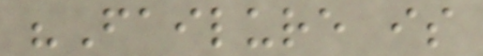"Failure is
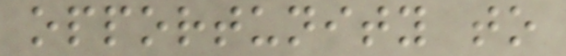opportunity to
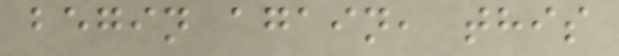begin again, this
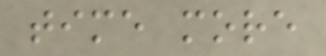time more
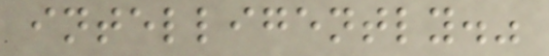intelligently."
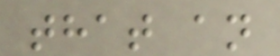that an
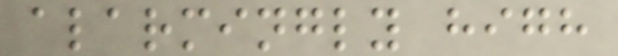alarmingly high
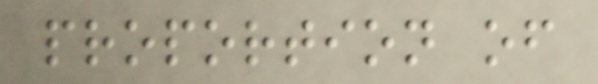proportion of
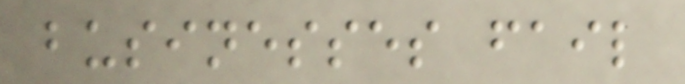businesses fail
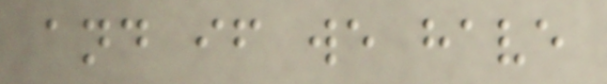and if we have
